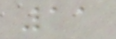11
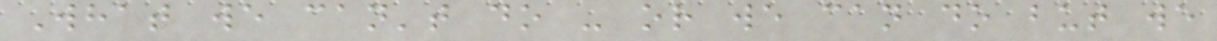What we can't do - or we can do but we
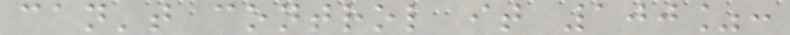can't control it 100%:
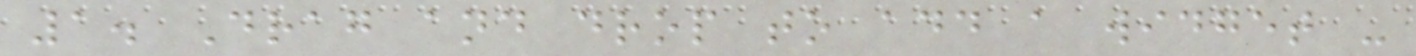1. Drag and drop to add a widget -
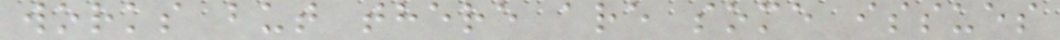works but there are some issues
